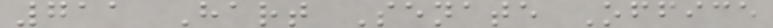711 Hart Senate Office
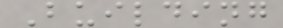Building
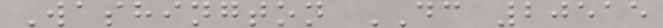Washington DC 20515
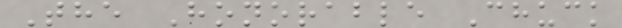The Honorable Chuck
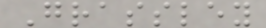Grassley
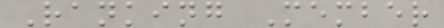Ranking Member
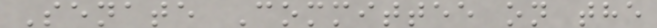Senate Committee on the
